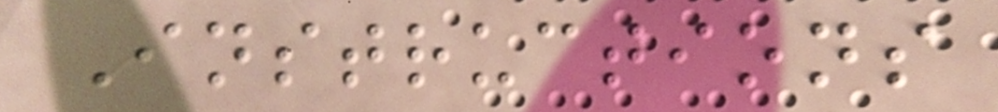Instructions
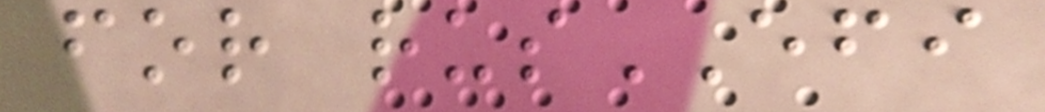for rusEFI
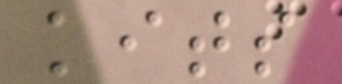kits
